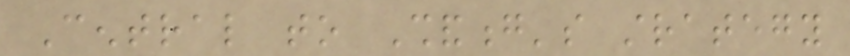Central to Shandong's strategy
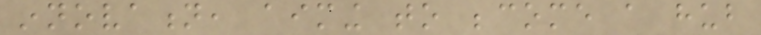innovation, aiming to become a hub
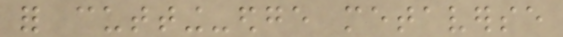for cutting-edge metaverse
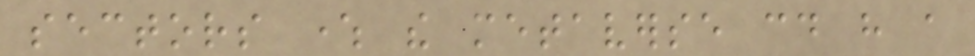sectors where the metaverse could have a
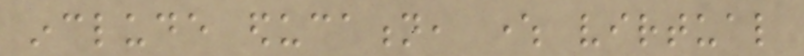include education, where virtual
